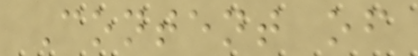Content of
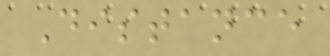Distance
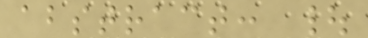abstract: |
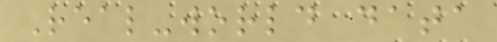Real-world data
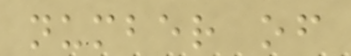number of
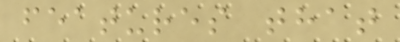features that
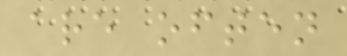are often
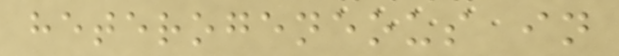heterogeneous in
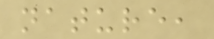nature,
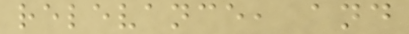relevance, and
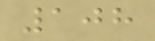108
